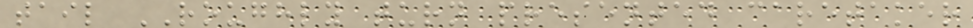tail ROUGHLY turn presented caretaker
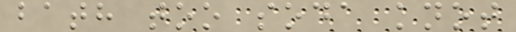bath too soda knot
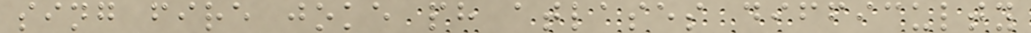sing fire joke ph atlases difficulty
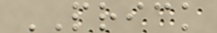PRICK
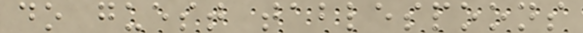do guest tablespoons
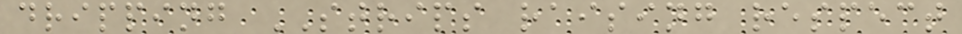dripping STRIPS raising respect
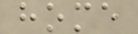home
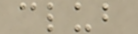club
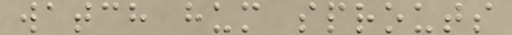watch hum sprouts
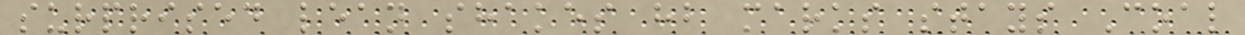surprised lean shakes hb marks stays Coal
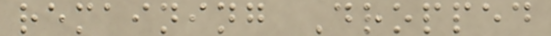remaining Dropped
